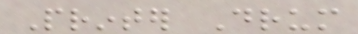Printer Drum
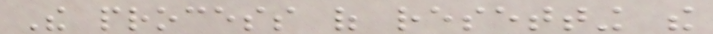The process of resetting the
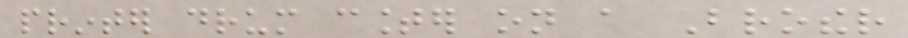printer drum counter on a Brother
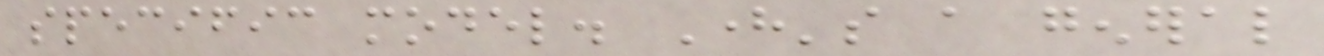specific model. Here's a general
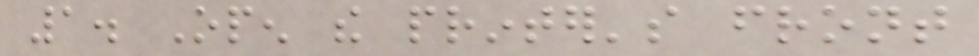1. Open the printer's front
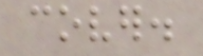cover.
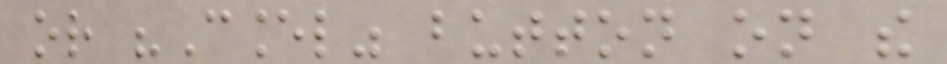or "Cancel" button on the
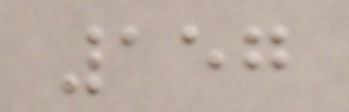157
